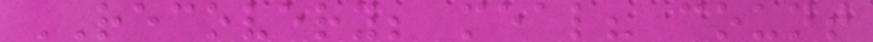RECOVERY; meal? count
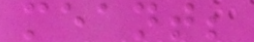meant;
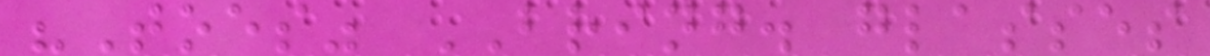"Toes" BRING. glasses
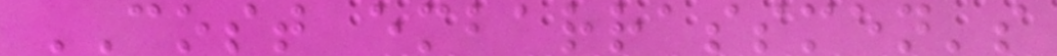COST embarrassmen's
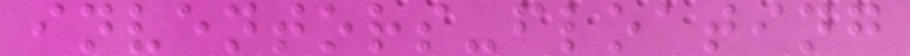inventors-floating
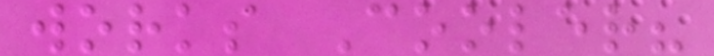works Cooler?
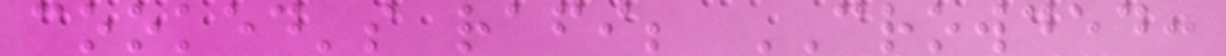cooked's rafi; CROWDED:
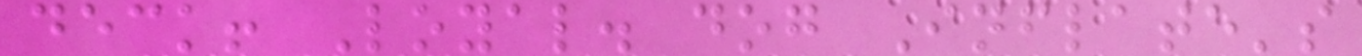deck! Loyal. dog Inflate's
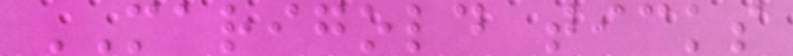MARIGOLD ticks
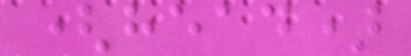(head)
